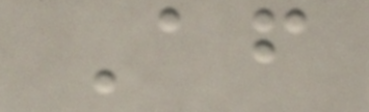After
